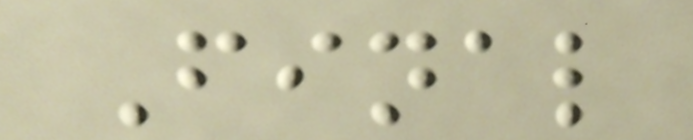Final
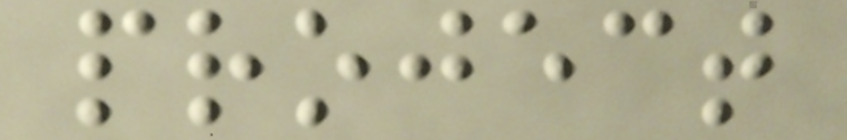project
